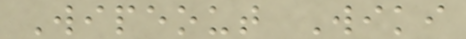Wipeout Wiki
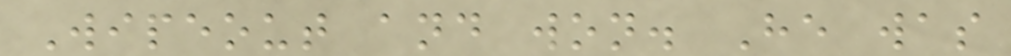Wipeout and won. He was
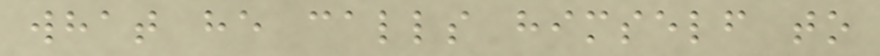what he calls himself to
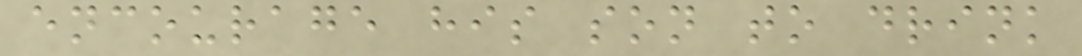encourage his son to drink
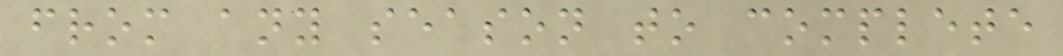from any season to complete
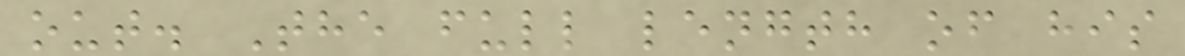out. The full length of his
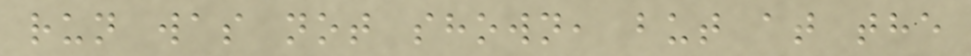run was not shown, but at the
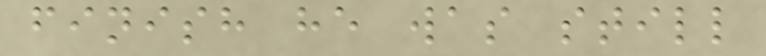finish he was still
